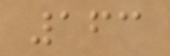163
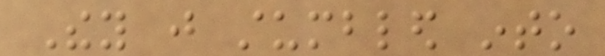They just stumbled into
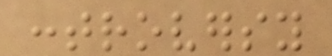controversy
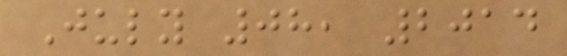July 08, 2014
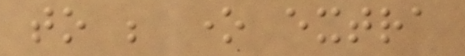to be one extra
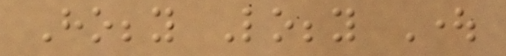Hobby Lobby Ought
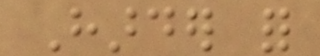Harder for
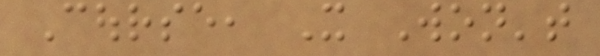Course, It Won't
